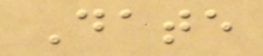Date
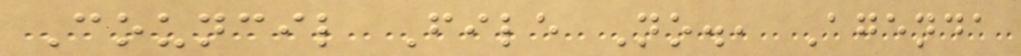Council File No., Agenda
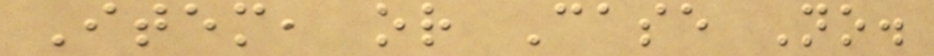Item, or Case No.
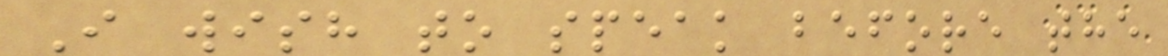I wish to speak before the
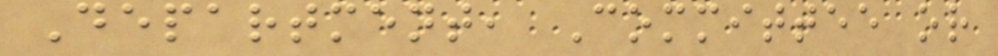Department, Committee or
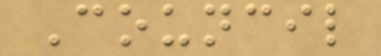Council
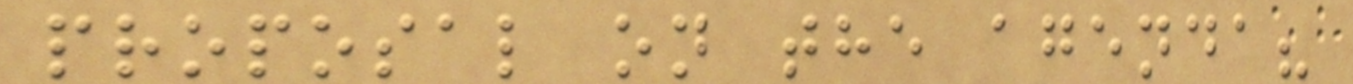proposal on the agenda?
